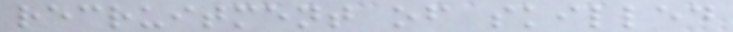recruitment of skilled
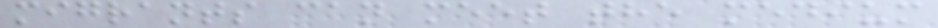migrants can meet the medium
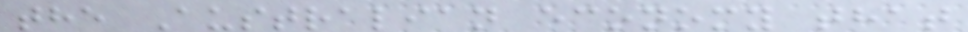the Australian economy that
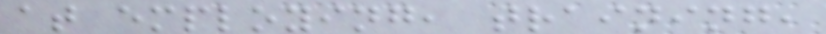at employing, training,
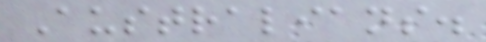Australians.
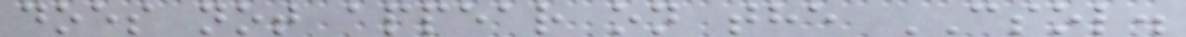does not appear on the CSOL.
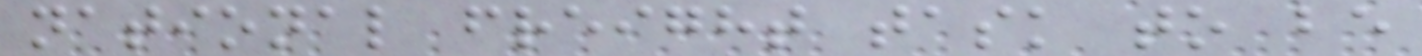national freight task to be
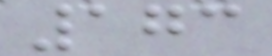173
